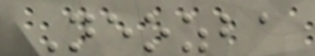Neozba
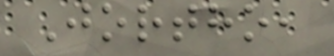Jortho,
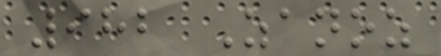982 Zanoz
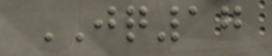JQ17
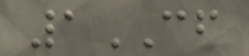1CF
